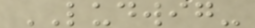LUDWIG-
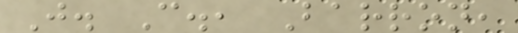J. C., Barron,
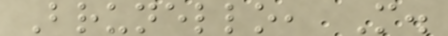Brunello, M.
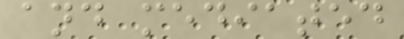and mediated
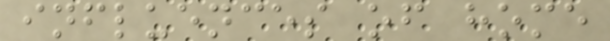influences of home
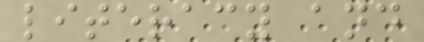literacy and
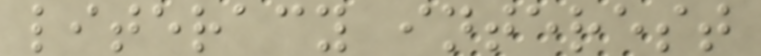literacy interest
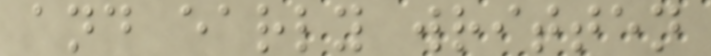and early written
